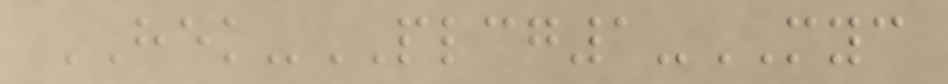HEK-PLCG1-MYC
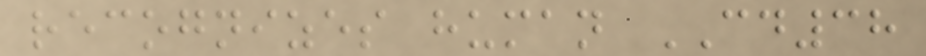recognizes human CD38
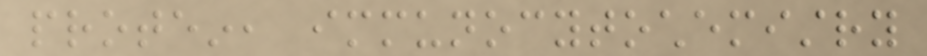protein, immunocytochemistry
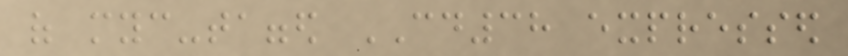of myc-tagged CD38 expressed
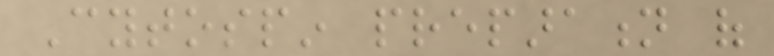Cytospin preparation of
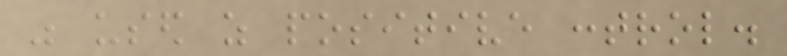was used as positive control.
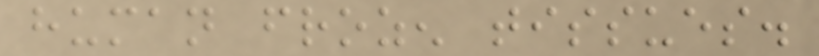human frozen tissues.
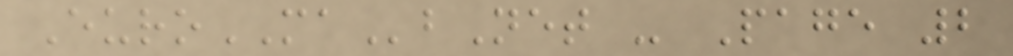EuroMAbNet - Page 2
